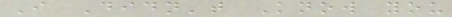I Didn't Know you
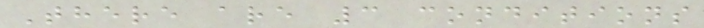There are 3 conditions
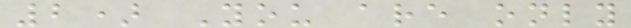2) You are only
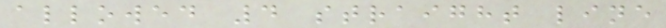allowed 4 straight line
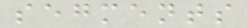segments
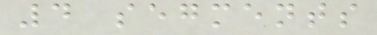4 segments
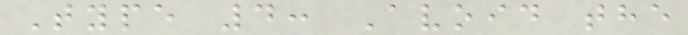Type 4: Avoid the
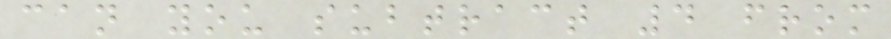can you subtract 4 from
